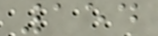154
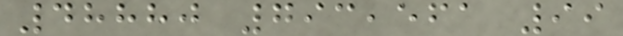48880 793,561 99
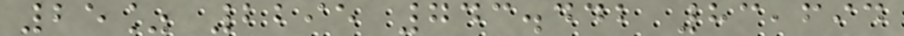25% 2295 743.442 83,694
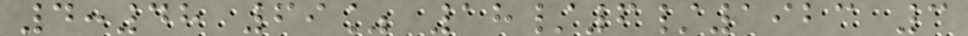4:48 69% 18/6/1923 3
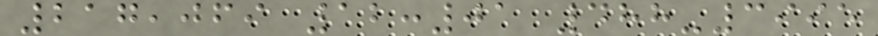217,069 12:01 488-3995
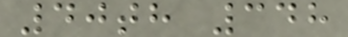40th 348
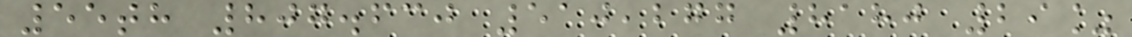55th 807.630 510,277 8180 29%
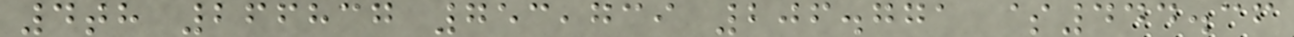4th 266837 753,739 206.771 $444.36
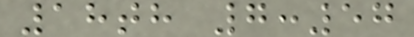18th 7:57
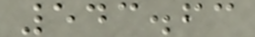543.63
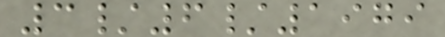3/6/1979
